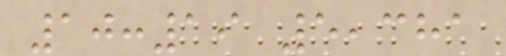10:19 5,381
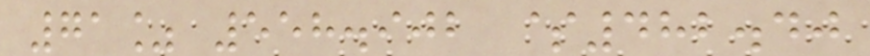71% 558.902 $482.40
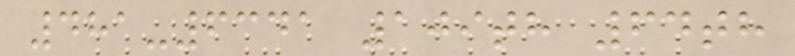481-6341 109th 64th
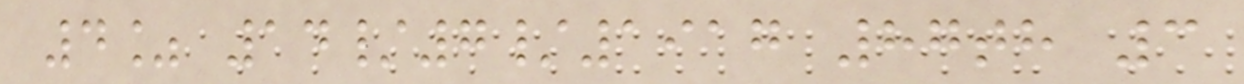4% 14/7/1917 87th 3
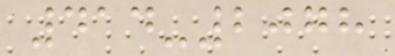414-2078
